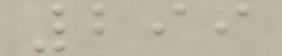299
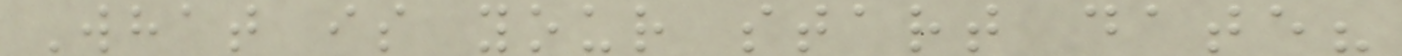What is your start date?
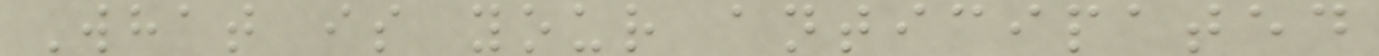What is your anticipated
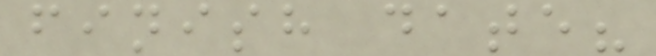finish date?
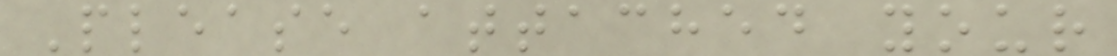Please attached your
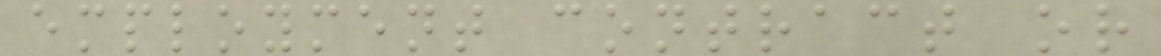employment contract or
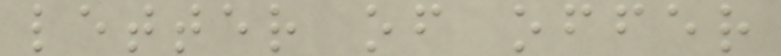letter of offer
